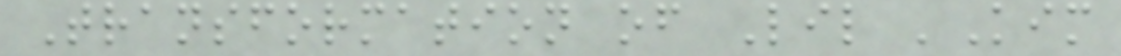Transformation of Lil 'Kim
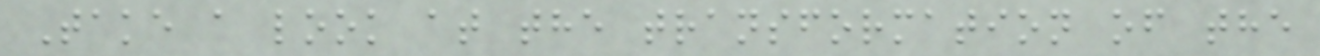Take a look at the transformation of the
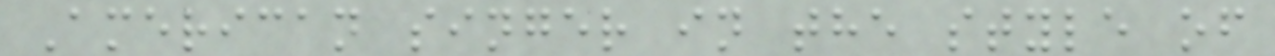American singer in the style of
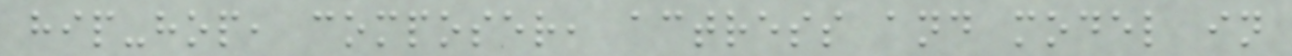hip-hop, composer, actress and model in
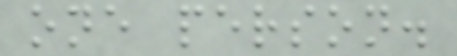one person.
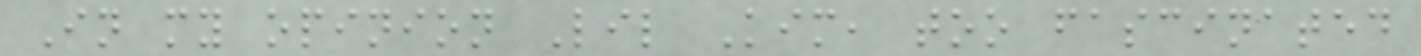In my opinion Lil Kim, too fascinated
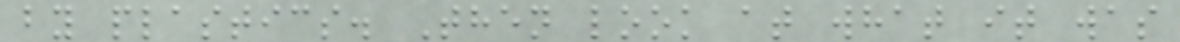by plastics. Then look at what it was
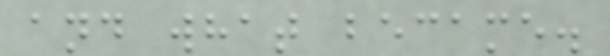and what became.
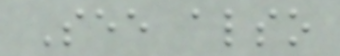See also
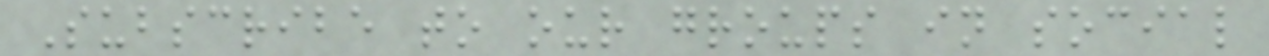Subscribe to our groups in social
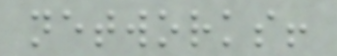networks!
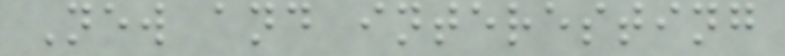New and interesting
